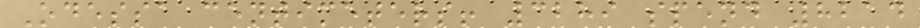Odessa centimeters! 3289 spend 8214
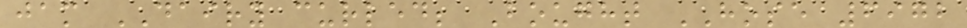jam DAIRY curled; Bought HOSE 6972
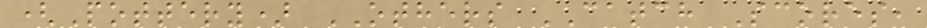(Pottery) OTHERS CATCH Scores,
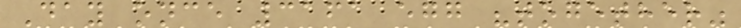Day once 3161 egg "together"
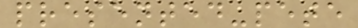presented-pete
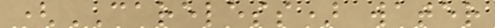(CARELESS) water
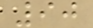90
